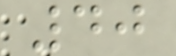40
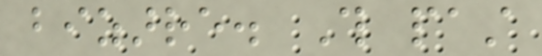bizarre. This past
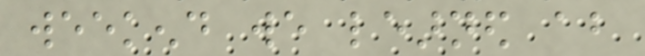weekend we learned about
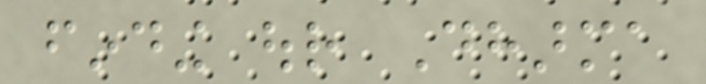finding our Dharma
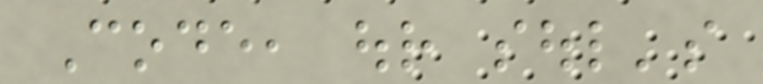Code, our soul's
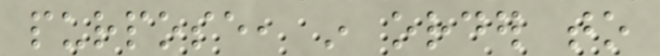purpose, in order to
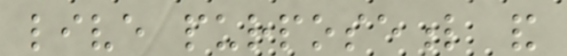live purposeful and
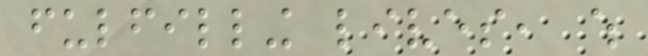fulfilling lives, which
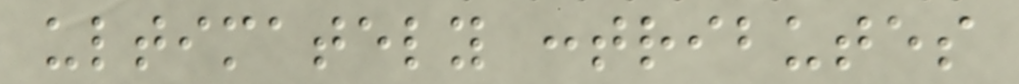ultimately contributes
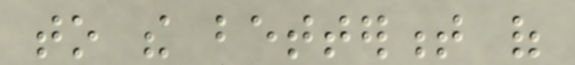to the betterment of
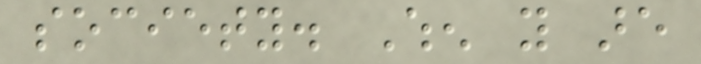society. When you are
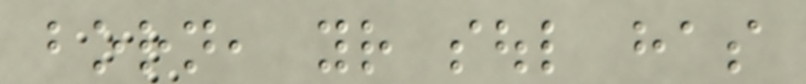born, your soul has
